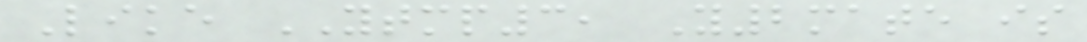Like YTMP3, Y2mate is
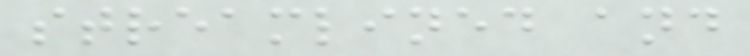streamlined and
